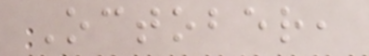October,
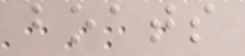boats
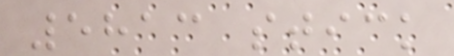5813 stick
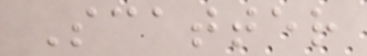Scatter
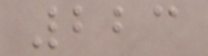223
